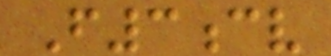F3cv
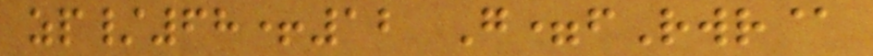zp/68+12 G=fRwr@
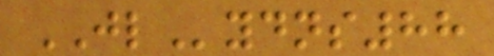JLydns88
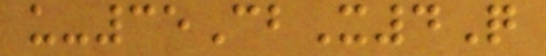u-35CbX4Q
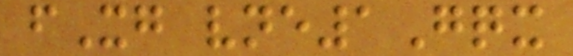fXg vne1Gqx
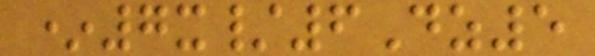*7x/6Dz5
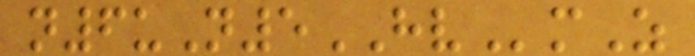n6uN5HVmZ
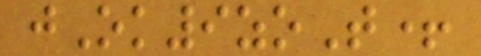jOk9zoT+
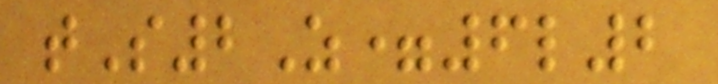tS2Z=6l2
